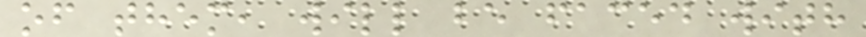of them, will be faced with
